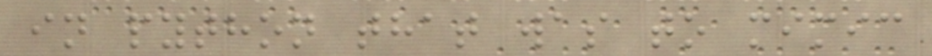in python that was to mimic
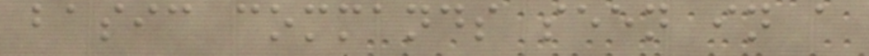basic commands seen in a
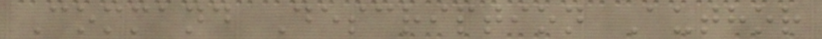Command Description Author
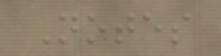Notes
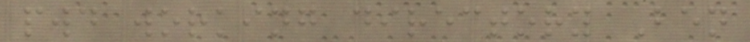pwd working directory Ben
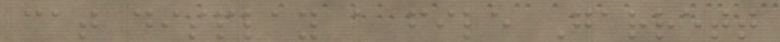cat display a file Garrett
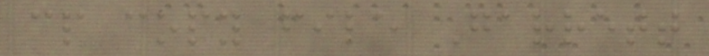cp copy file Garrett
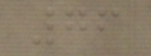76
